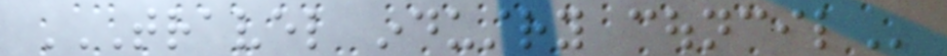TRAVEL INDUSTRY COUNCIL
